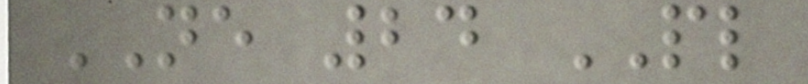NE 24 PL
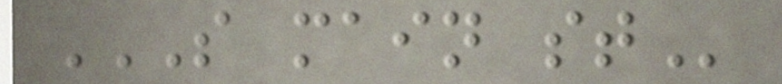S MAIN ST
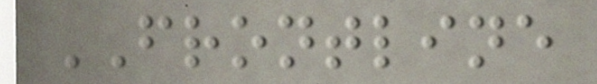FRONTLINE
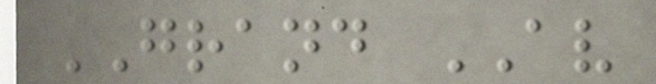GRAND AV
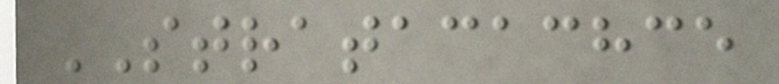STRATACACHCE
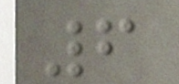6
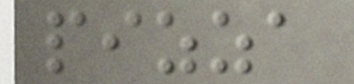pizza
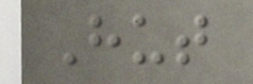Hut
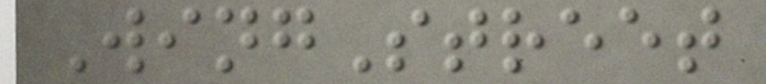WingStreet
